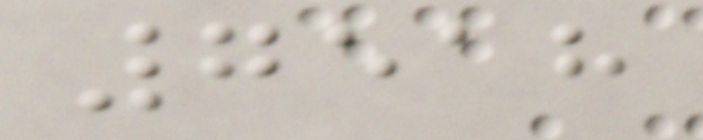7518
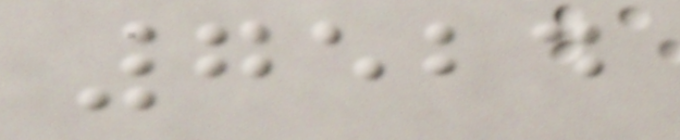7524
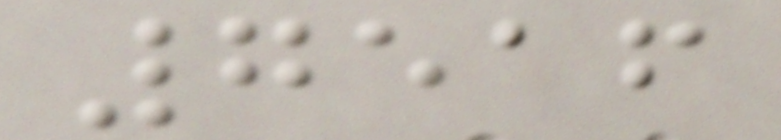7516
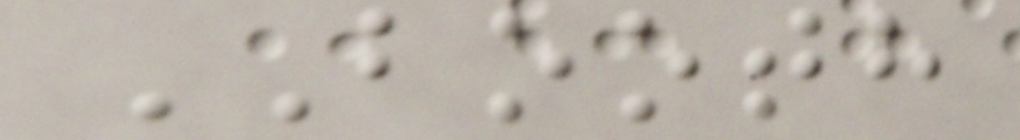BOOTH
